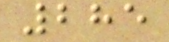285
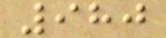980
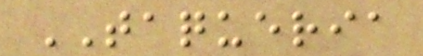TAQUERIA
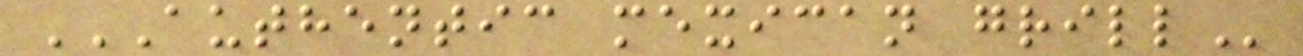AUTHENTIC MEXICAN GRILL
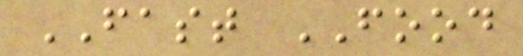FAST FOOD
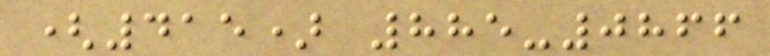(415) 885-0866
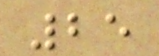25
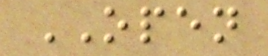OPEN
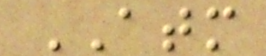ATM
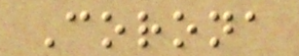Corona
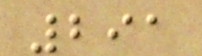291
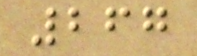267
